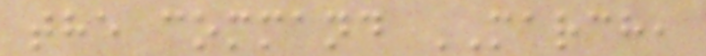the command MARCH,
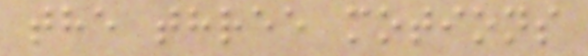the three motions
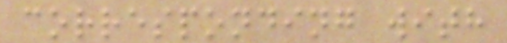corresponding with
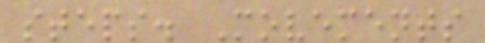steps. Movements
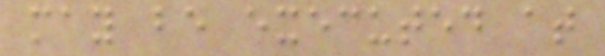may be executed at
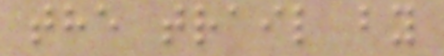the trail by
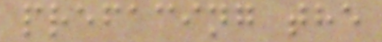prefacing the
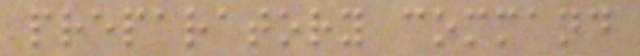preparatory command
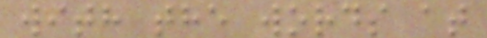with the words at
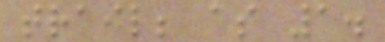trail; as 1.
